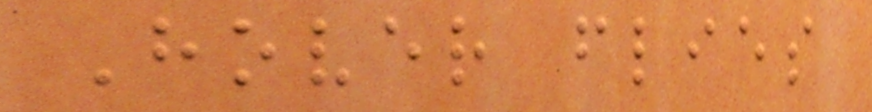Hover flies
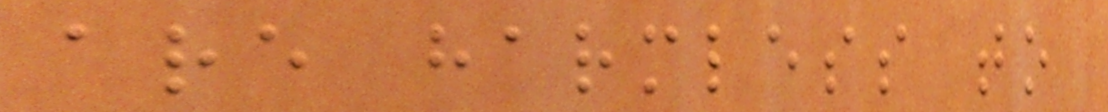are harmless to
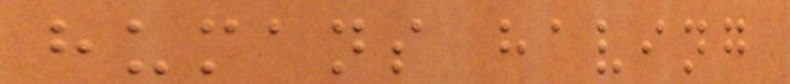humans having
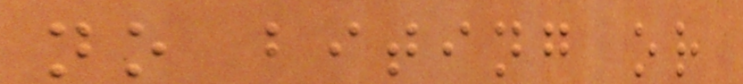no biting or
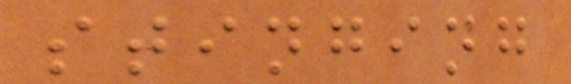stinging
